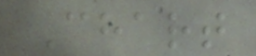Chart
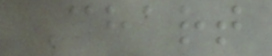Chart
